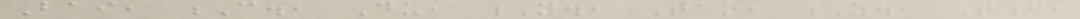Bai, C., Du, Y., Tao, Z., Tong,
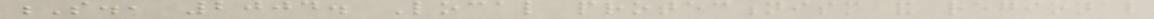S., 2004. Local protectionism and regional
